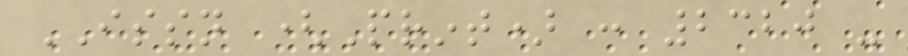ISSN (Print) : 2320 -
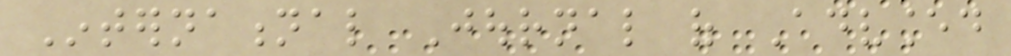International Journal of Advanced
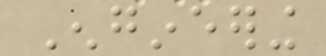Engineering
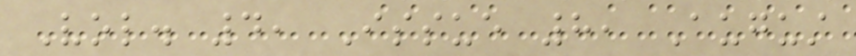Vol. 4, Issue 8, August
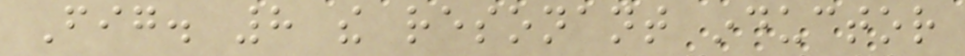Fig. 8 the resonant inductor
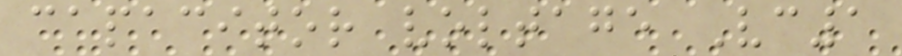capacitor voltage Vc1
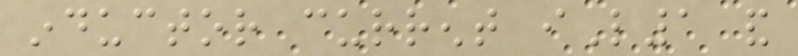inductor current iL1 and
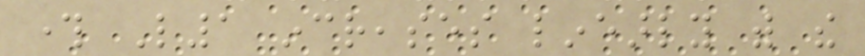through L1 increases linearly with the
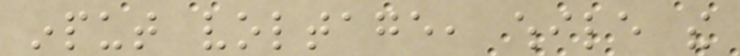input voltage, while the
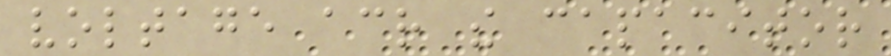voltage across the capacitor
